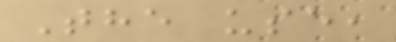The use,
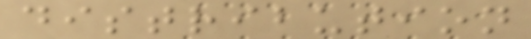distribution
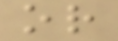or
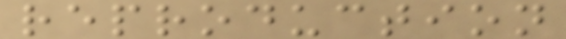reproduction
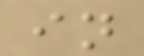in
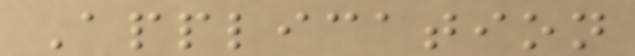Application
